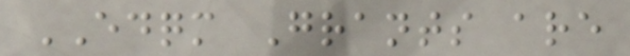EDQM Grants are
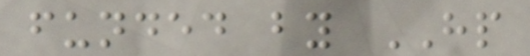funded by HP
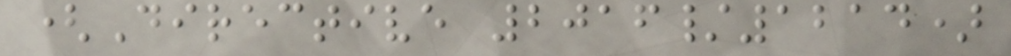(Directive 2016/1214)
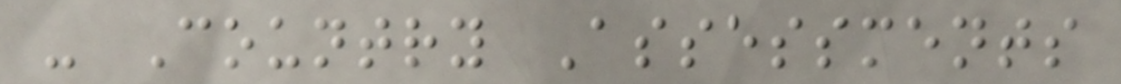- Country Assessments
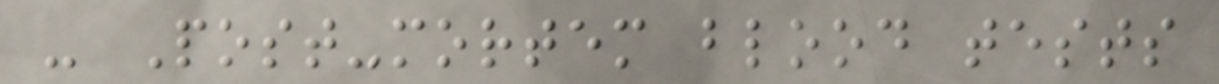- Post-mortem blood tests
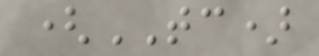(TC)
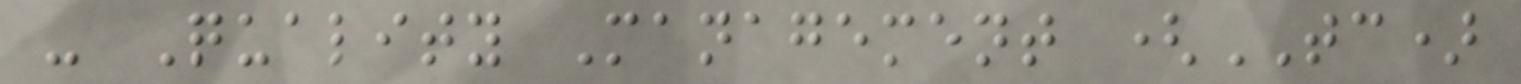- Quality Management (TC)
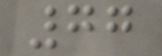77
